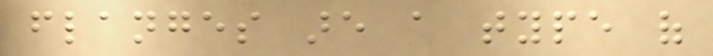flanges are a type of
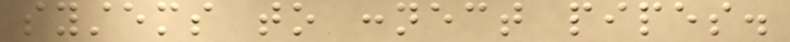systems to connect pipes.
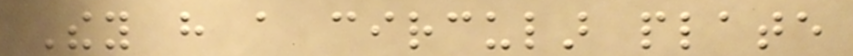They have a circular plate
